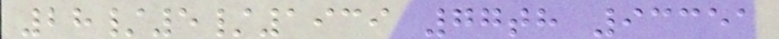28/5/1939 77th 93351
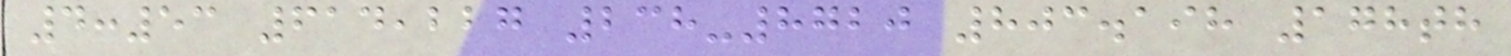4:53 614,227 238-8720 803.198 178th
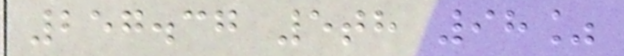257.37 5th 98%
